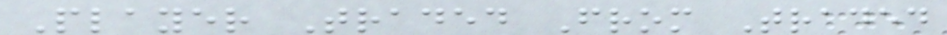Player Traded From Traded
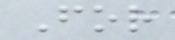For
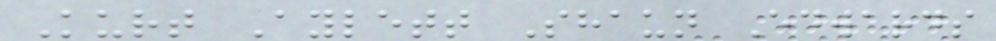Kurt Aylett Shaun Edwards
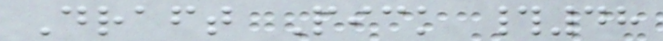Draft Pick #48
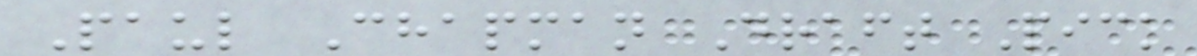Paul Chapman Draft Pick
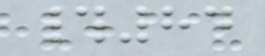#84
